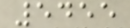5455
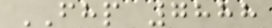FHP 7888
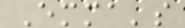Emma's
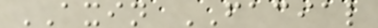AXIN FACIAL
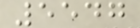5547
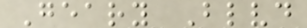Geary Blvd
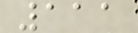111
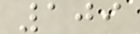109
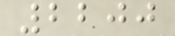2200
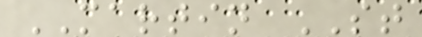MARTIN ST
